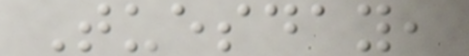Tuesday,
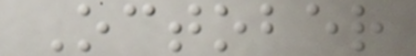October
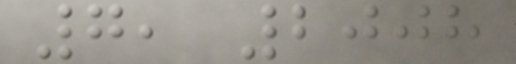7, 2008
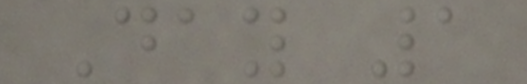Day 1
